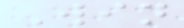Win
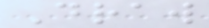Draw
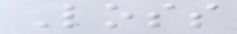Loss
